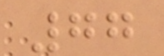77
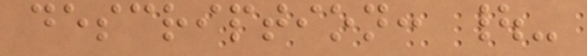description: |-
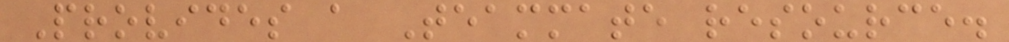Provides a Teammate resource.
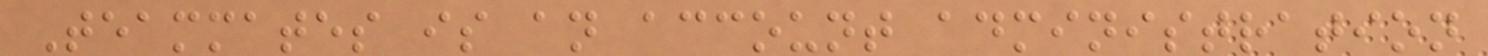Teammates is an account administration
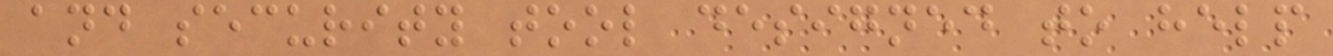and security tool designed to help
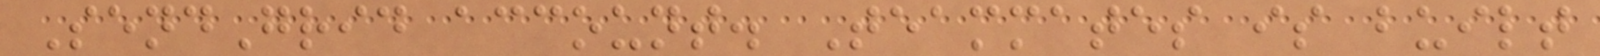SendGrid account. Teammates is built
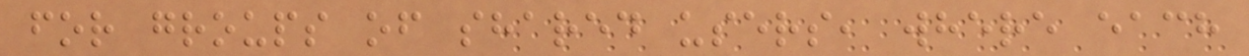for groups of shared users, where each
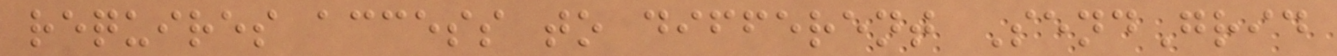requires access to different SendGrid
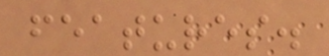features.
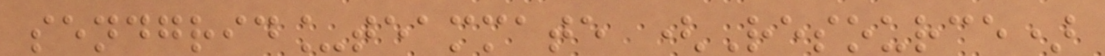sendgrid_teammate (Resource)
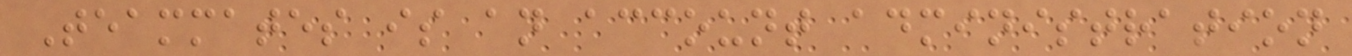Teammates is an account administration
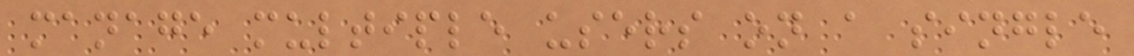manage multiple users on a single
